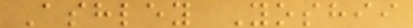Ashley Yoshii
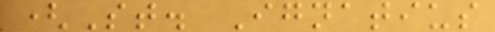(St. Ignatius
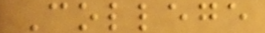College
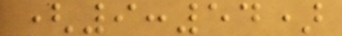(9:54)
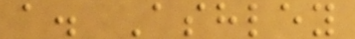a. Ashley
